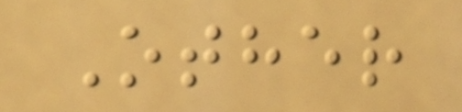Other
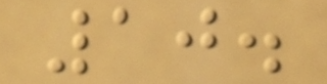10.
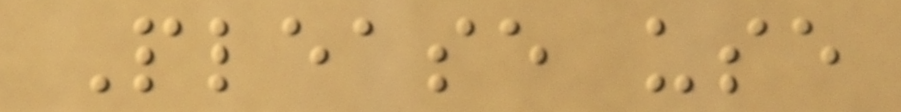Please use
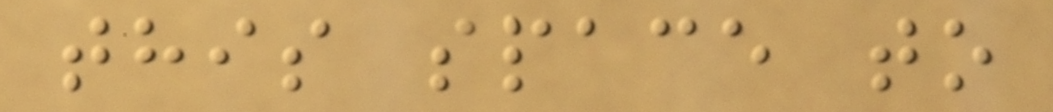this space to
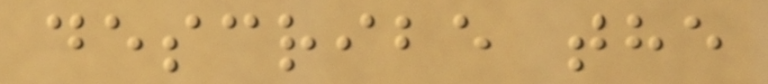describe the
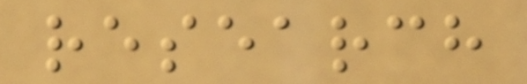research
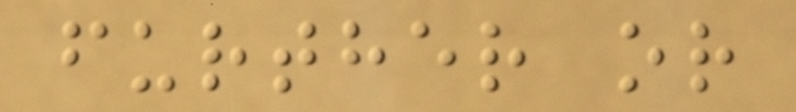further or
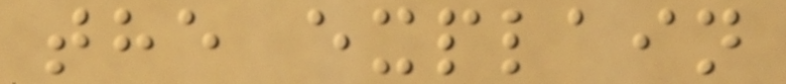the explain
